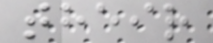their
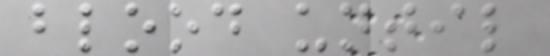blood until
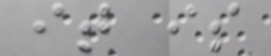it is
